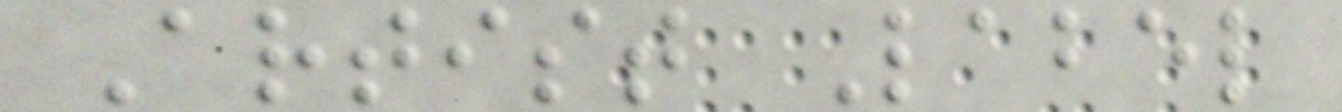Artist Label
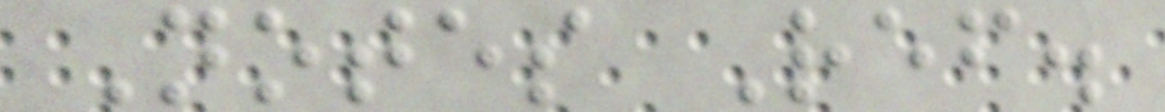Notes Ref.
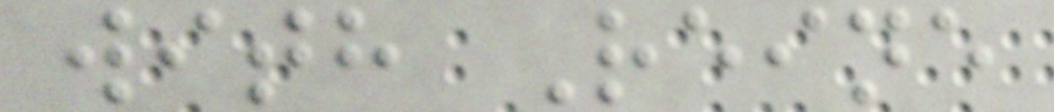with Reine
